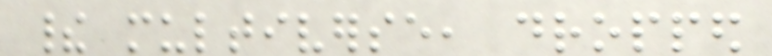their multiverse, dropped
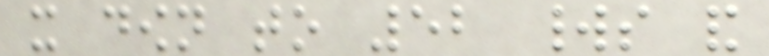it down to 52 worlds and
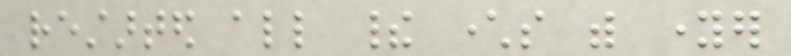restarted all their characters with younger
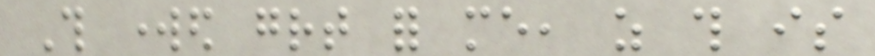This worked great for me, as this is
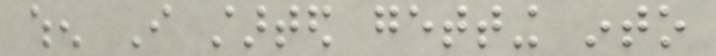when I started getting into
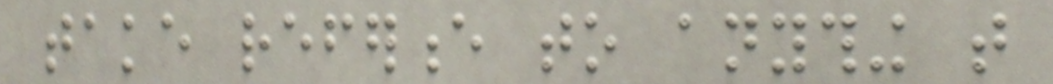take reference to anything that
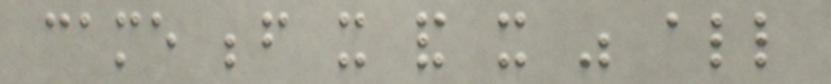came before it and it was all
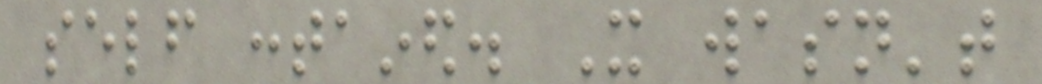self contained. It wasn't
